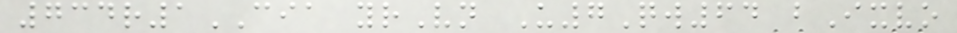734r1CIA yrVn U7Qw64 bIxvo
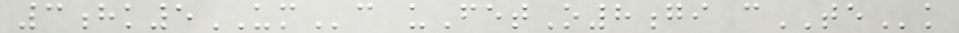3hk5UMc uFetO8gi cTEk
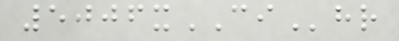5006xCIhr
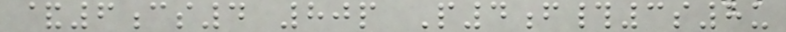&6cs4 80p P4f#3s8u
